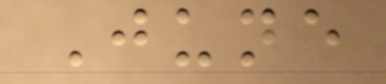June
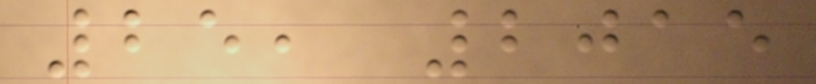25, 2015
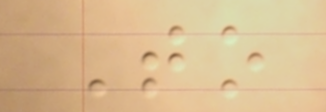To
